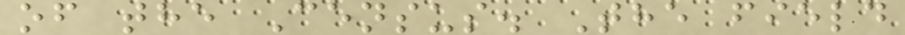of the Census. The field
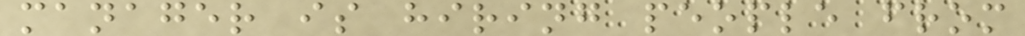manager is hiring people from
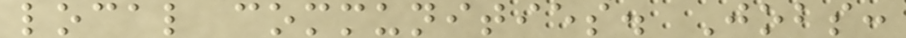local communities. Jobs:
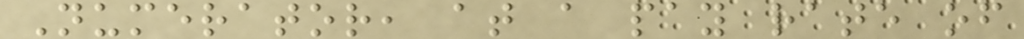Numerator, at a pay rate of
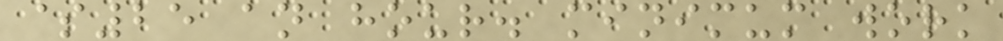$25 an hour. minimum work
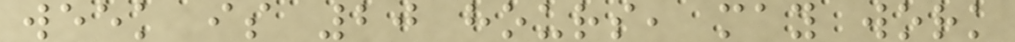week is 20 hours, may work
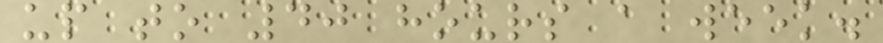up to 40 hours a week.
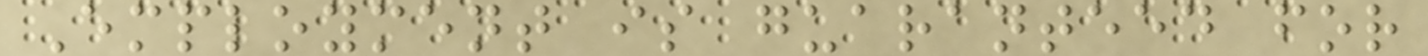Employment is guaranteed for
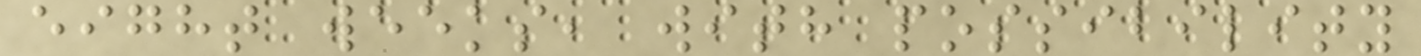eight weeks, with possibility
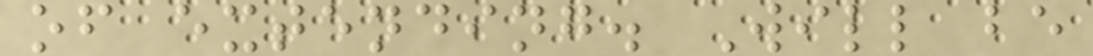of extending. Will be
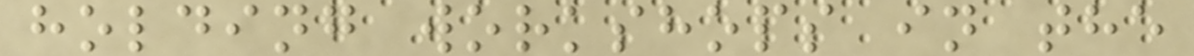holding workshops in the
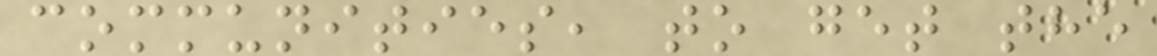communities, to get the
